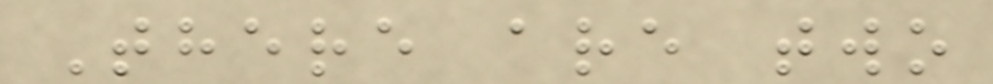There are two
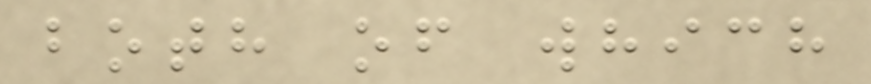both of which
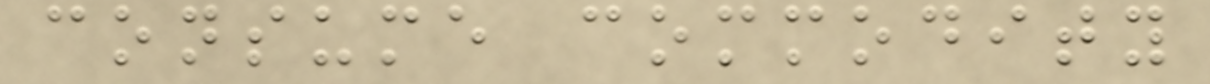consume commodity
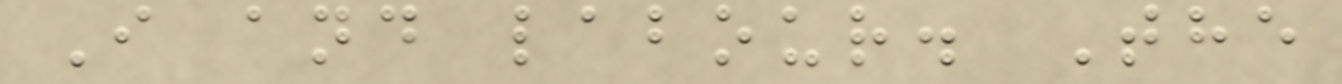I and labour. The
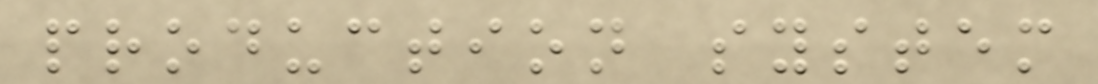production system
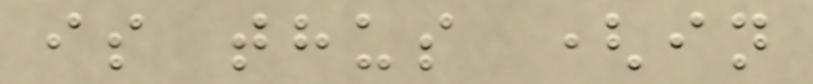is thus (in
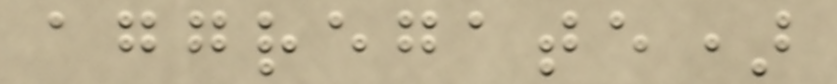aggregate)
